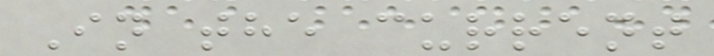In the current
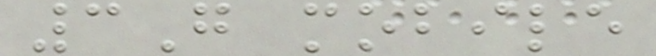3G mobile
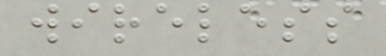wireless
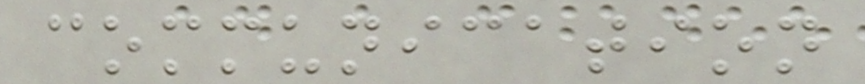communication
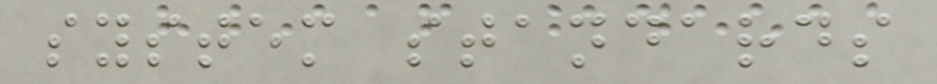system standards
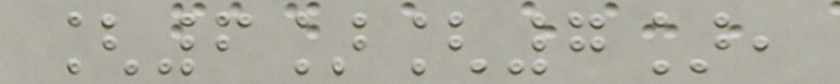[6][7],
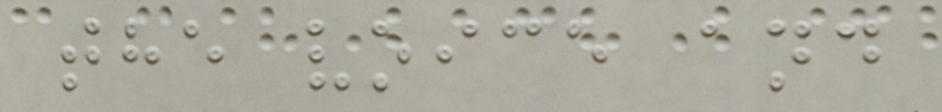the voice and
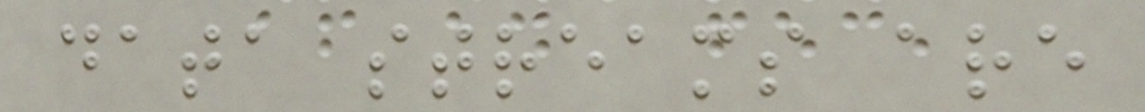data streams are
